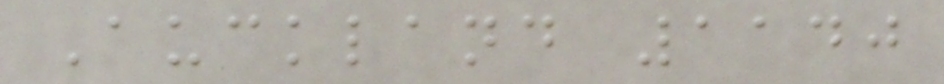Auckland 1140
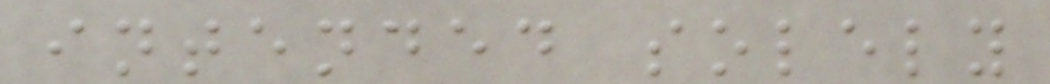intended solely
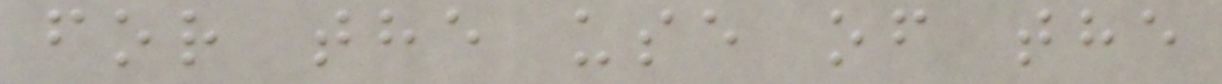for the use of the
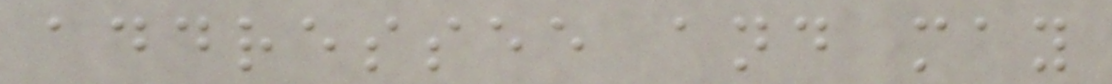addressee and may
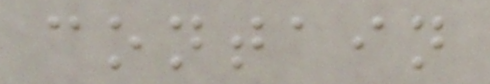contain
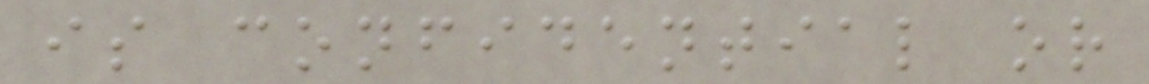is confidential or
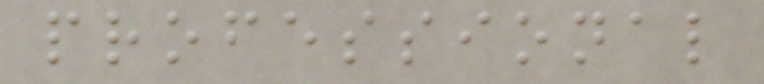professional
